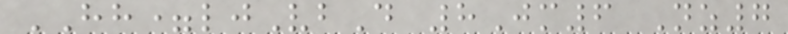HH=ljVbD 8Jm6 Nz7
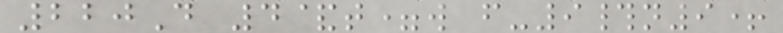220D 4&t=w f-9#n9+
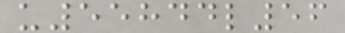u55844l56
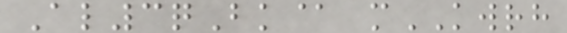Al3qBk@ mKWRH
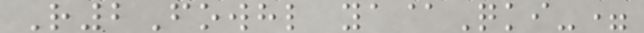R2Fowhl ya@Qki-=
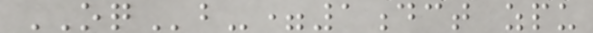OQb-=1dct zpu
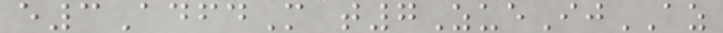e3AdfdM t7ZueIjAZ
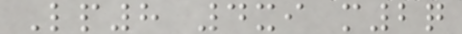Lp8 4xi m2q
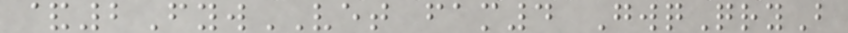&2FywVET fam4 GwqQryB
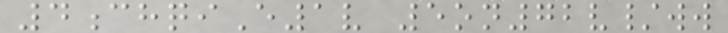4chqiE1v 5on72v/ww
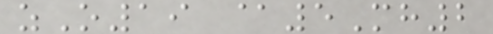zO19 @5Mh2
